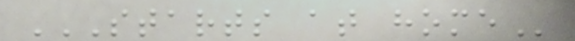STARTS AT HOME
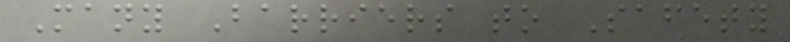Many Barriers to Safety
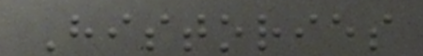Histories
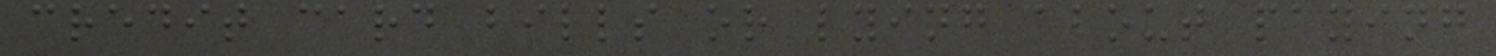credit card bills or lying about paying
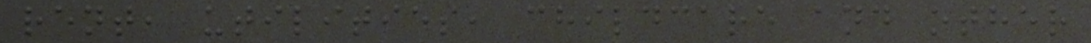rent, utilities, childcare and other
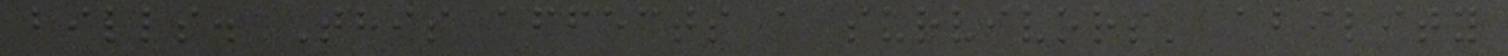bills. This affects a survivors' ability
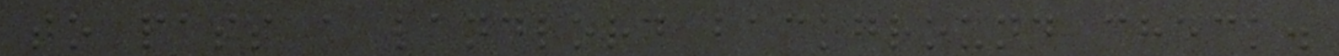to pass a landlord background check.
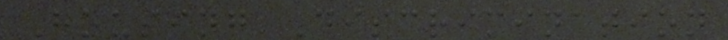Housing Discrimination
